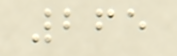265
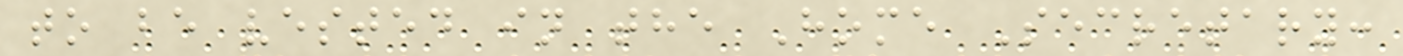to be vested in the Home Secretary:
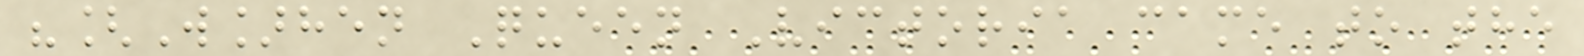"[W]hen Queen Victoria came to the
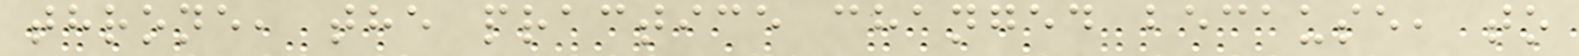throne, the practice changed because, to
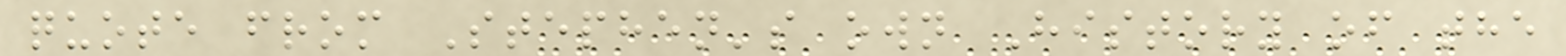quote from Stephen's own History of the
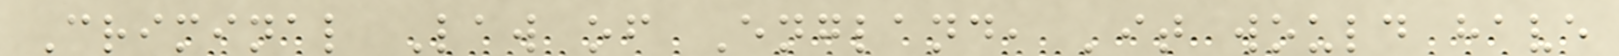Criminal Law of England, 'it would have
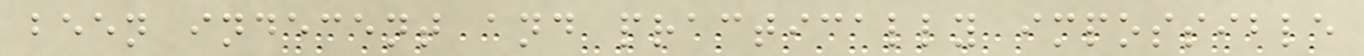been indecent and practically impossible
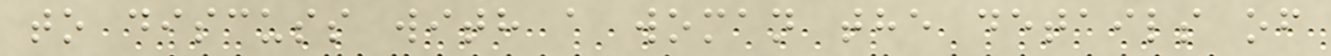to discuss with a woman the details of
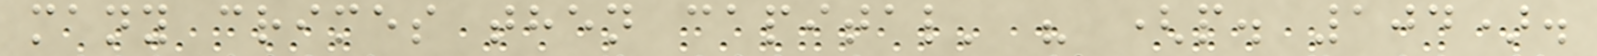many crimes then capital' " (p. 104).
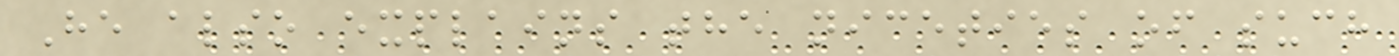He also explains the niceties of such
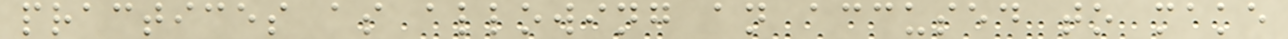practices as allowing an accused to make
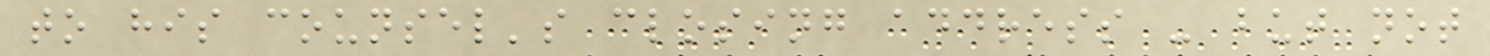to his counsel's closing address - but not
